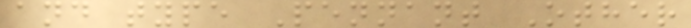and type Pennant Other
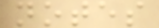notes
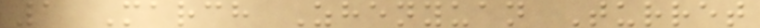1 March Zhenyuan Turret
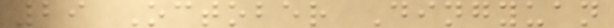29 October Dingyuan
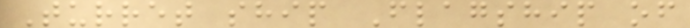Turret ship Flagship of
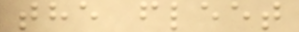the fleet
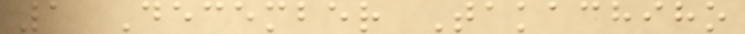1 December Takachiho
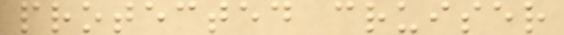protected cruiser
